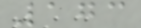173
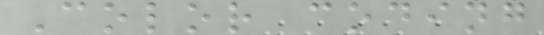Color coding
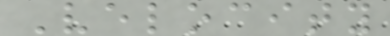Velocity
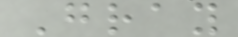Gray
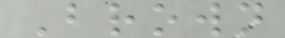Brown
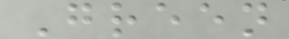Green
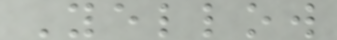Yellow
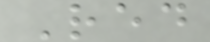Red
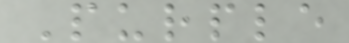Purple
